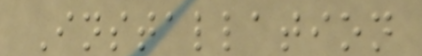Installation
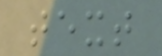text
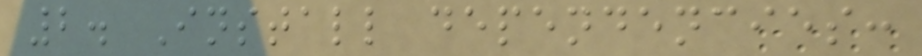2. Install dependencies:
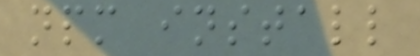npm install
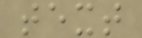text
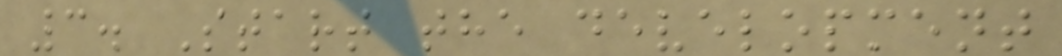3. Start the development
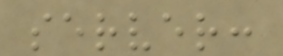server:
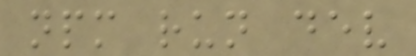npm run dev
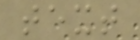text
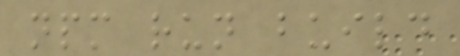npm run build
